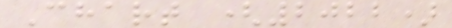Chart (2022)
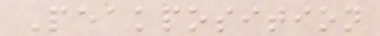Peakposition
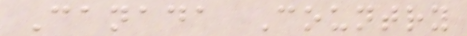Canada Country
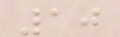10
